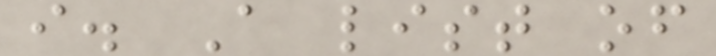i. A list of
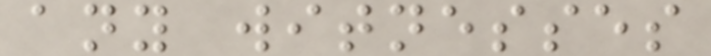any witnesses
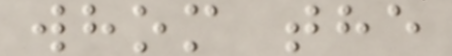whom the
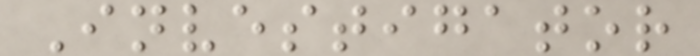Investigator
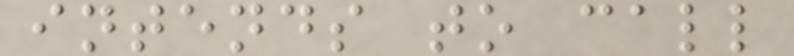intends to call
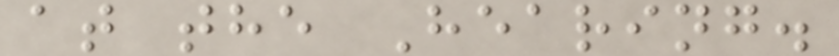at the Hearing.
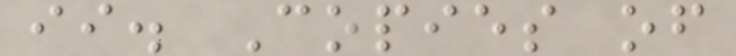ii. Copies of
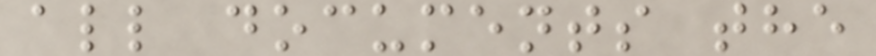all documents the
